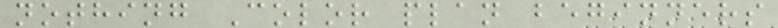nothing Color plan beginners
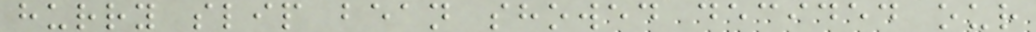hurry slip bean showed decided our
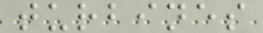turbines
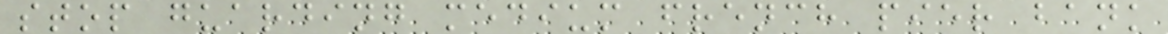stop guarding medium french pier bank
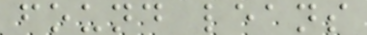found leans
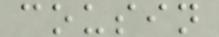cousin
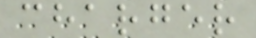charger
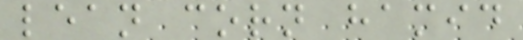lean corn hamid
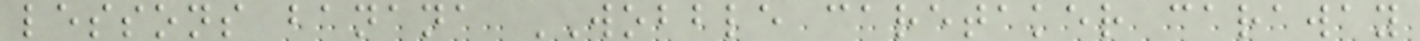lessons banana WOBBLE caretaker caraway
